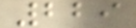229
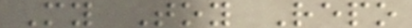My Toy Repo
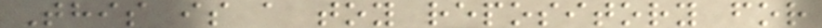This is a toy repository for
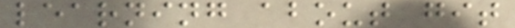learning about git
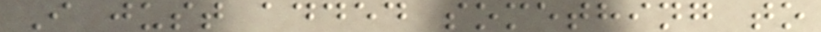I just added something to
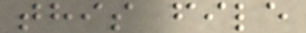this file
